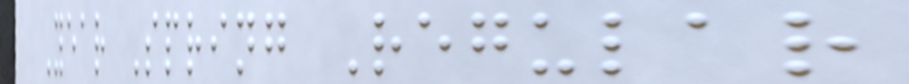Year Spring Regular
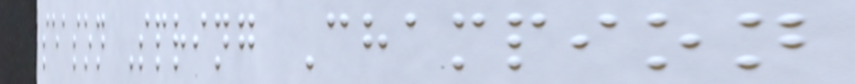season Spring Champion
